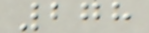278
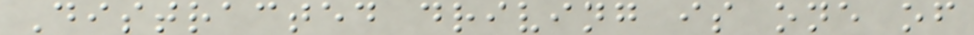Distracted driving is one of
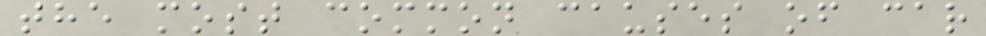the most common causes of car
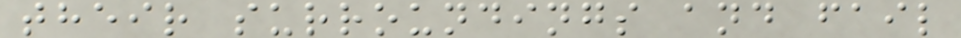their surroundings and fail
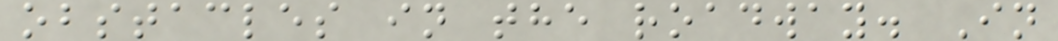obstacles in the roadway. In
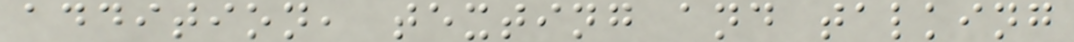addition, texting and talking
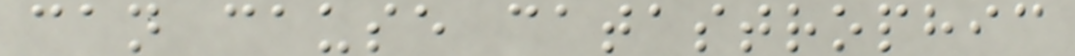can cause catastrophic
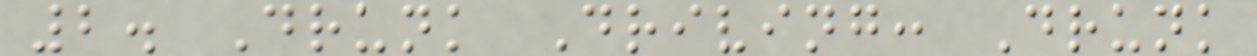2. Drunk Driving: Drunk
